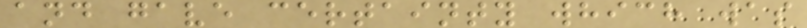and gave certainty which was
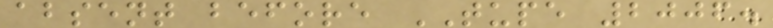absent before TUPE 2006.
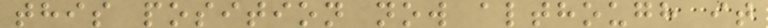this position now although it
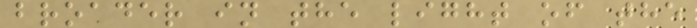broader in the light of the
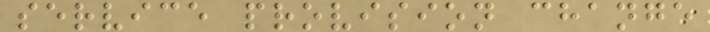service provision change
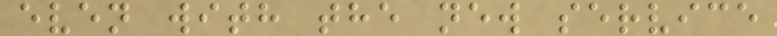even with the new service
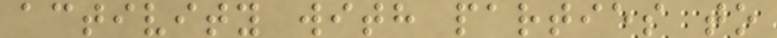activity with parties to
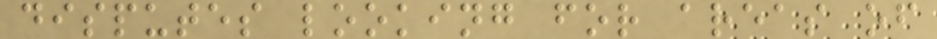disputes looking for areas of
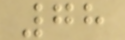78
